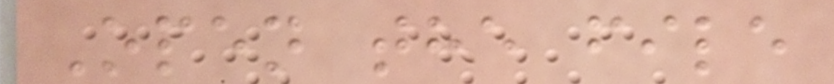Open the file
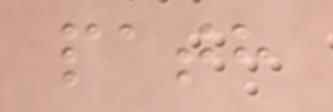path
